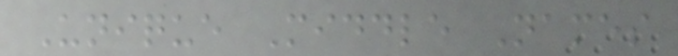Unique Middle Names
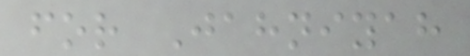for Jahniyah
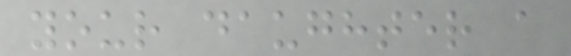your daughter a
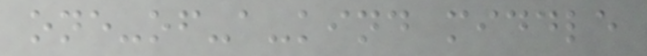one-of-a-kind middle
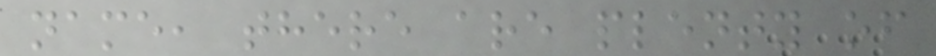name, there are plenty of
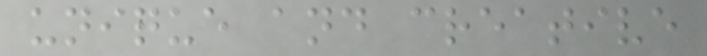unique and creative
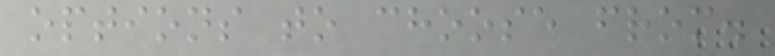options to choose from.
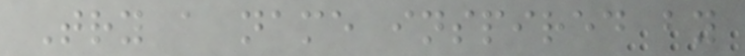Try a name inspired by
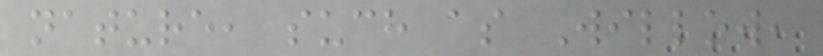nature, such as Willow,
